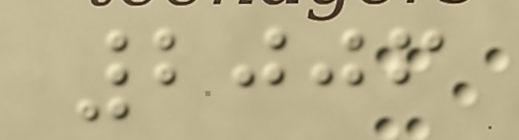2006
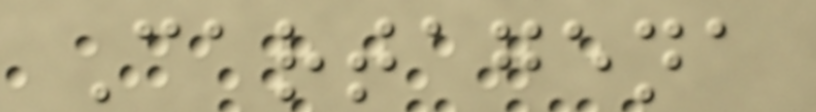Cartagena
